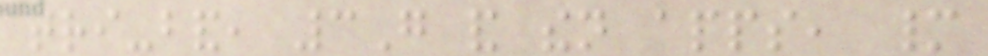tri-band, 3G and then apps, many
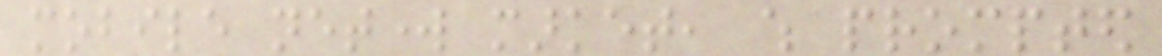mobile network market, which prompted
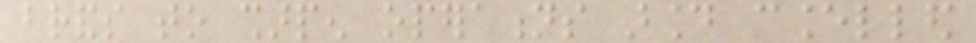brands to sharpen operations around cancelled
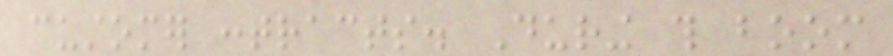customer contracts. During this boom
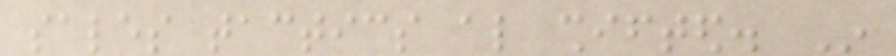sales tactics also shifted. In
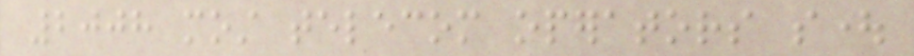2008 most telecom operators sought
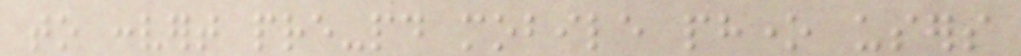to convert pre-paid mobile phone users
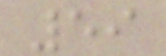59
